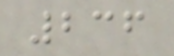236
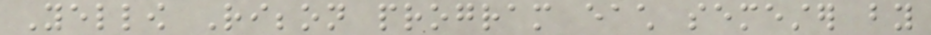Yellow Ribbon program each semester by
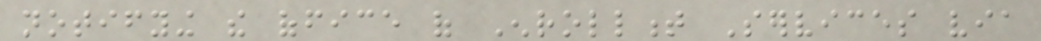notifying the office of Enrollment Services via
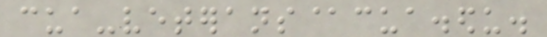cua-veterans@cua.edu.
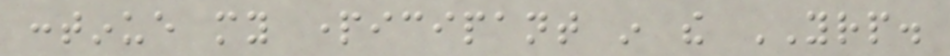continue my participant in the YRP.
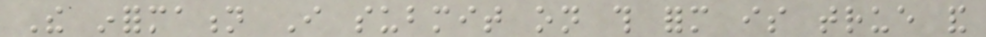The information I submit on this form is true and
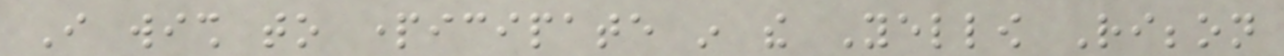I wish to participate in the Yellow Ribbon
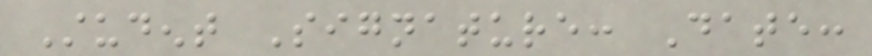Student Signature: Date:
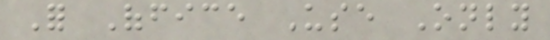For Office Use Only
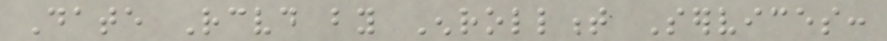Date Received by Enrollment Services:
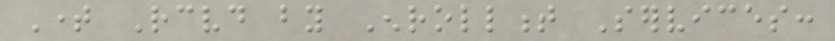Time Received by Enrollment Services:
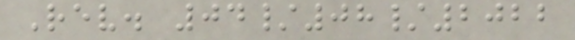Rev. 04/08/2022
